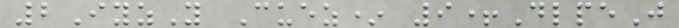2IyzY Cuez* 9+DlpeJ
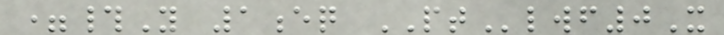=#Y 1eq PTlwf0X
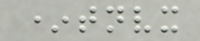*tnvx
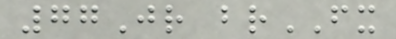77Jr brFX
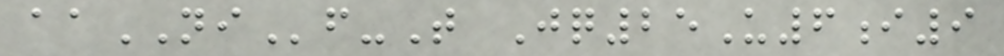aaNIf-T Jq25U6i9
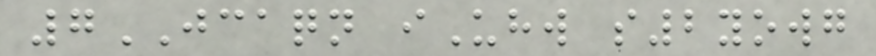7JCAQN iUhw s2yowg
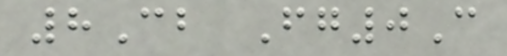8Cb Fg0C
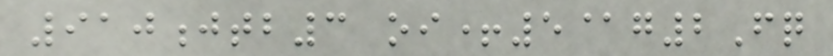910jtb3 oi+5@g2Fq
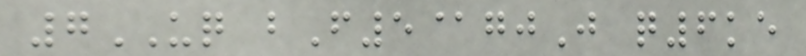7UQ bF5@gjJ q6ke
